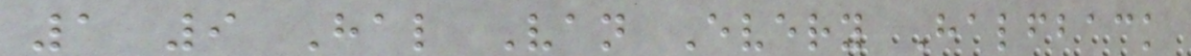1 9 Hal Van Every Halfback
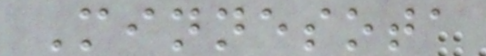Minnesota
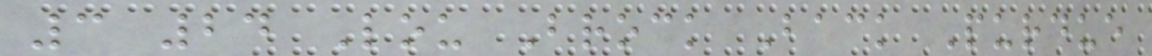3 24 Lou Brock Back Purdue
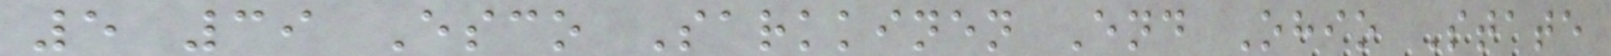5 39 Esco Sarkkinen End Ohio State
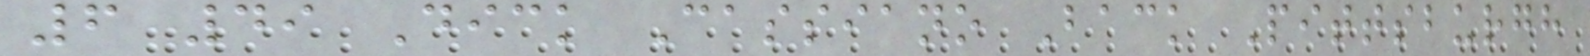6 49 Dick Cassiano Back Pittsburgh
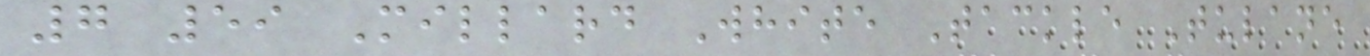7 59 Millard White Tackle Tulane
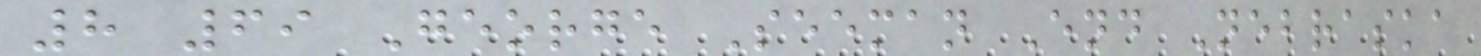8 69 George Seeman End Nebraska
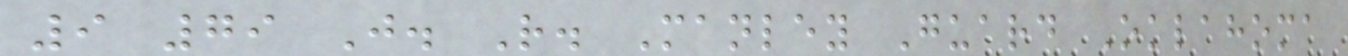9 79 J. R. Manley Guard Oklahoma
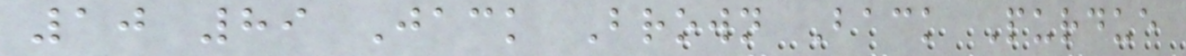10 89 Jack Brown Back Purdue
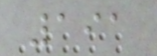191
